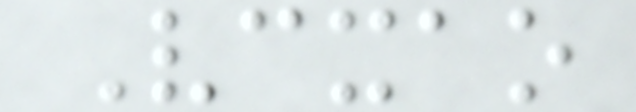Vcxao
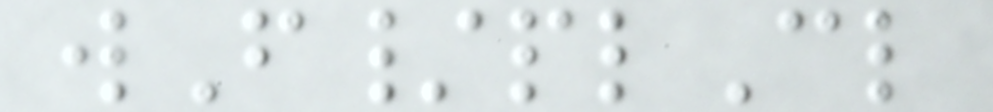wF/plCl
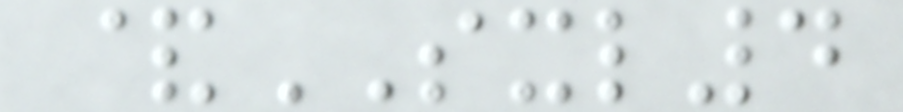&SXL4
